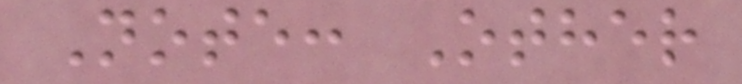Note: Other
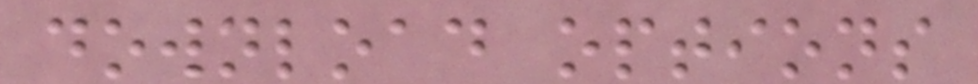download options
